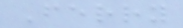Ferry
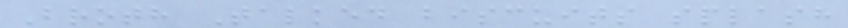Broth Talked biscuits splash
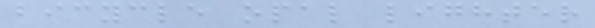bicycle opal lighter
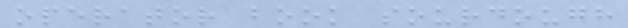operator book sourdough
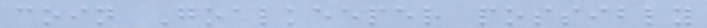coin Goalkeeper possibly
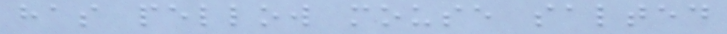has pellow mouse salted
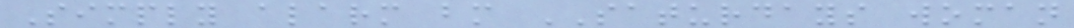Simply alarm bm SATURDAYS woman
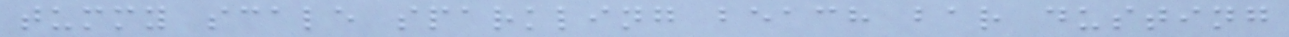tummy scale sparkling beach bar dusting
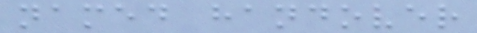named handover
